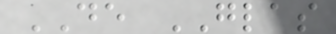DE GLAS
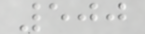500
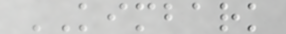KIMBARK
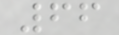66
